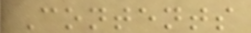Contents
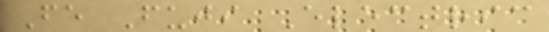Fe Fuji Electric
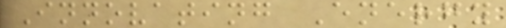Innovating Energy
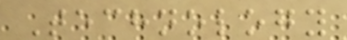Technology
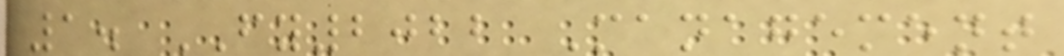1. FY2022 Management
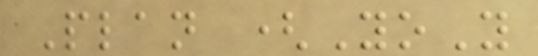Plan (YoY
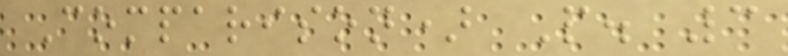Comparison) P. 3
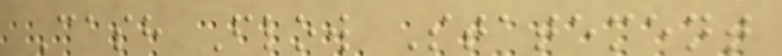Cash Flow Statement
